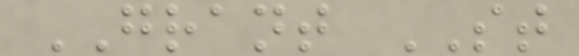GRANT ST
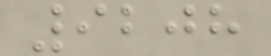9208
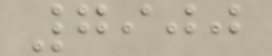7900
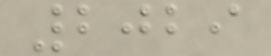2029
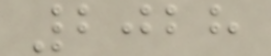2028
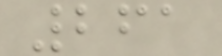261
